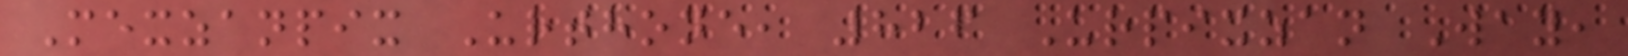Mexzanpix Urthone, 826 Urpixzan Way,
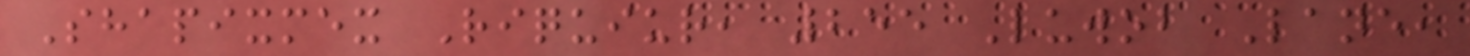Shapixmex Riquiur, 255 Luwob Lane,
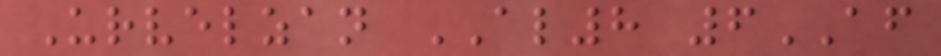Urvelzan AL8 6AF
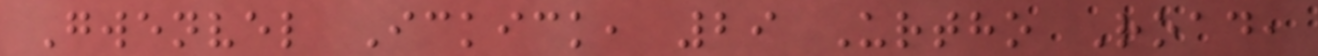Gwenvel Ickick, 29 Urtho Road,
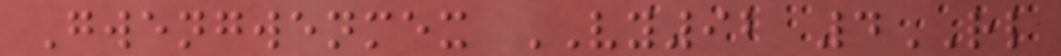Gwengwenmex VY92 4RL
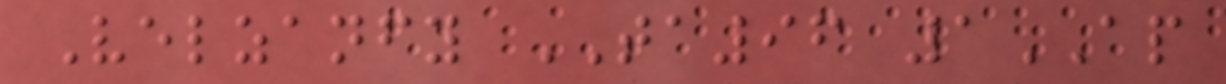Velzanfy TA96 1AP
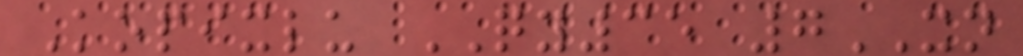Kopixlu QY35 7XN
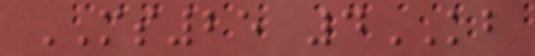MS25 4KB
